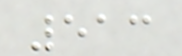513
